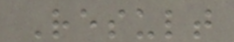Result
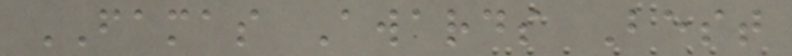FAMAS Awards Best
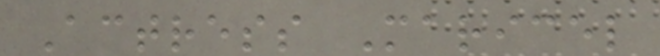Actress Maricel
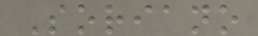Soriano
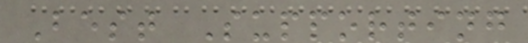Best Supporting
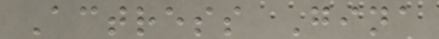Actress Gina
